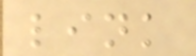link
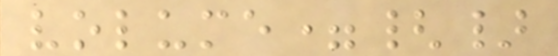volume={}
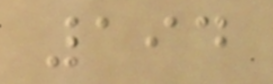194
